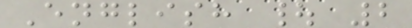English | 2
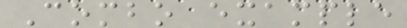Combo example
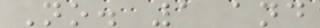No. 1 and
